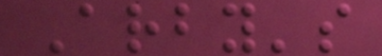Arby's
